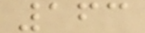163
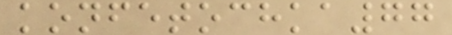konfetochka77
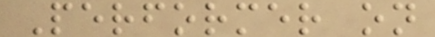Performer on
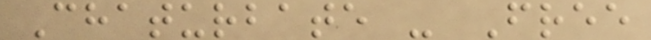Chaturbate - Free
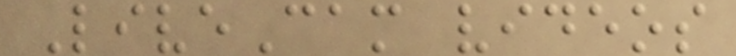LiveCam videos
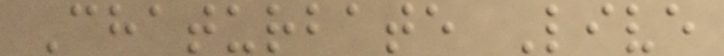Chaturbate Live
